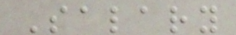Salary
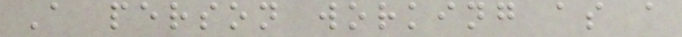A person working as a
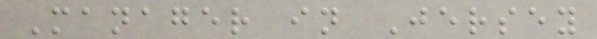Manager in Jersey
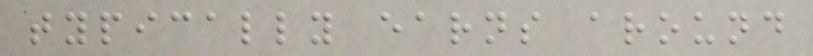typically earns around
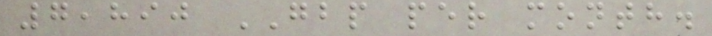7,890 GBP per month.
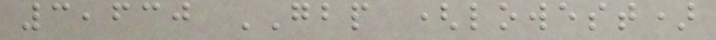3,630 GBP (lowest)
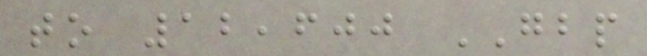to 12,600 GBP
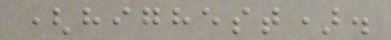(highest).
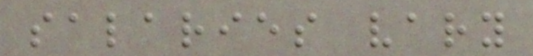salaries vary
